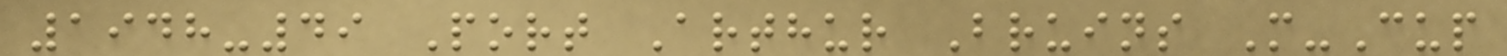1948-49 Port Arthur Bruins M-Cup
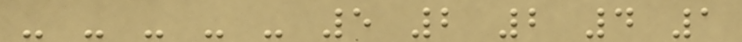- - - - - 5 2 2 4 1
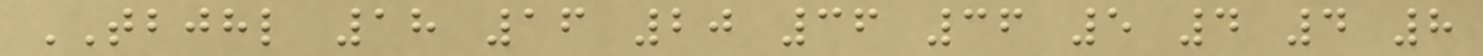TBJHL 18 16 20 36 36 5 4 4 8
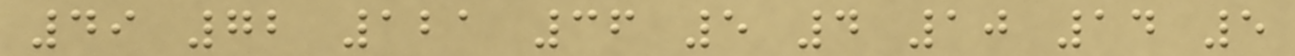49 72 121 36 5 4 10 14 5
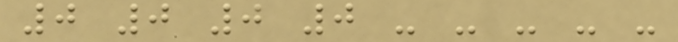0 0 0 0 - - - - -
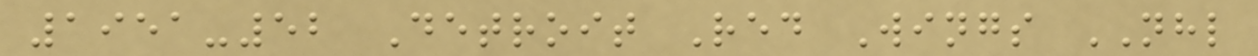1951-52 Detroit Red Wings NHL
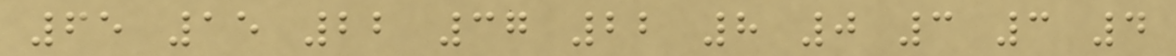65 15 22 37 22 8 0 3 3 4
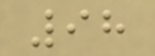98
